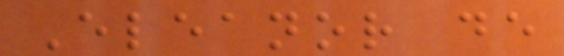Eleanor de
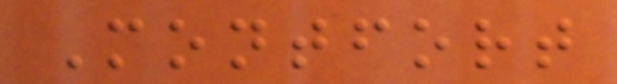Montfort
